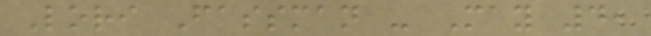Lori Fassman - May 4,
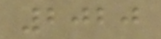2020
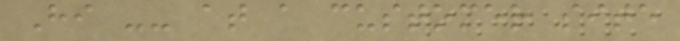Hi -- at a customer site
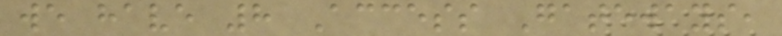we have 8 Access Gateways,
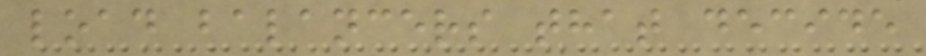load balancers that decide
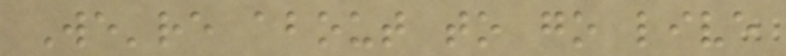We're about to go live
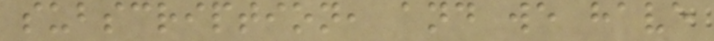subscription, and we have
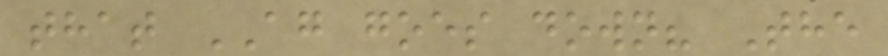that AG goes down? The
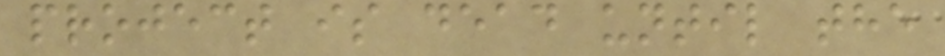project is dead until the
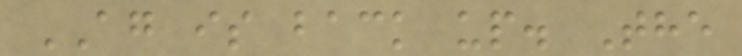AG is back up. The
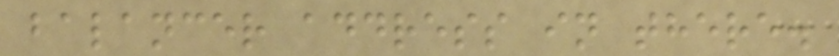balancer address in there.
